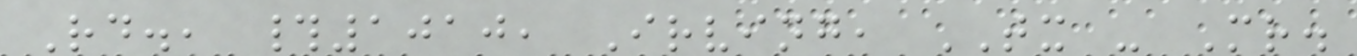Rd., #1010, Irving, TX - Mr.
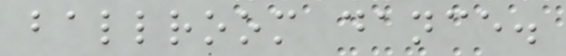ballroom dance.
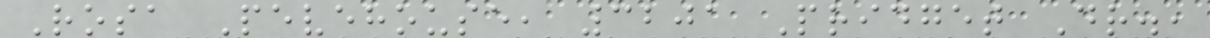Rosa Pevehouse, 3201 Pridget Dr.,
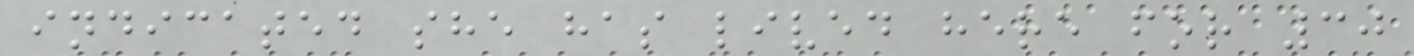indicated she has lived here for 30
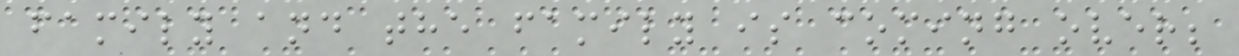family and the family is coming over;
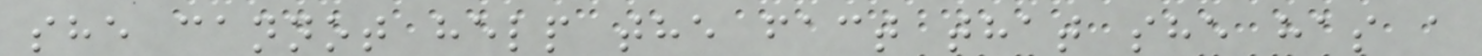she cannot help the fact that she has a
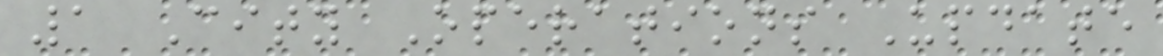1 City Operations Update
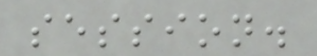session.
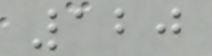120
